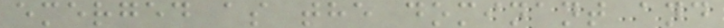emerged as the dominant and
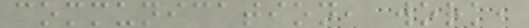communication, work,
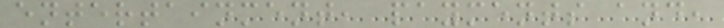entertainment, payments and,
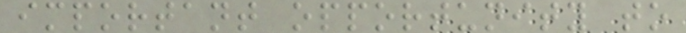important opportunity to
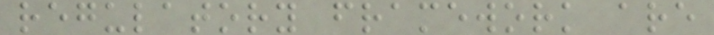regulatory framework are
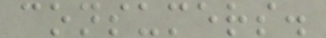consumers.
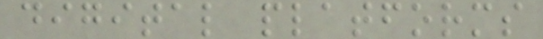digital platforms
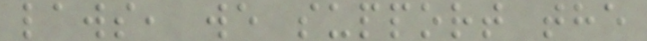laws, we support the
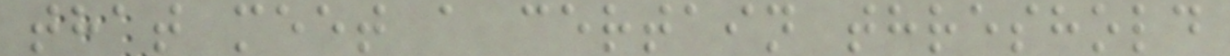that meet a certain threshold
